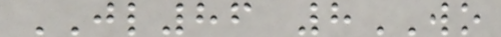JL86 8WO
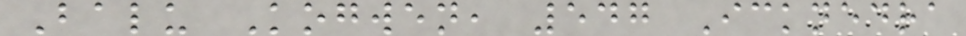Balu Kogwen, 547 Icknedra
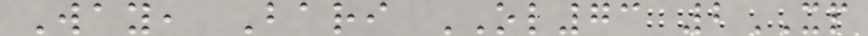Way, Bari OL73 2XP
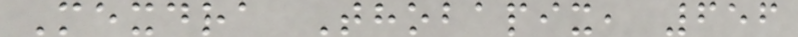Mexdra Thobapix, 656
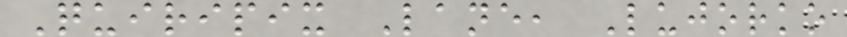Quiripix Lane, Lujorko
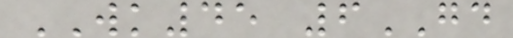WK45 6GD
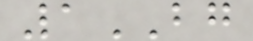1BG
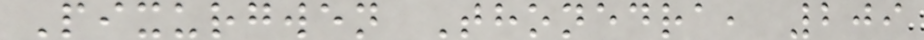Pixurgwen Thonedra, 209
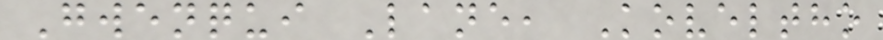Gwenqui Lane, Koveltho
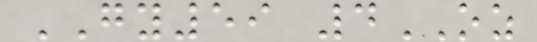GY59 4OZ
